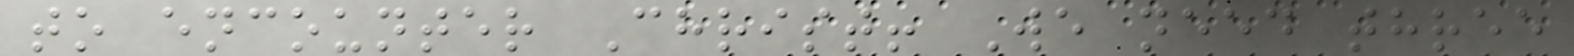to encounter Christ! We need three
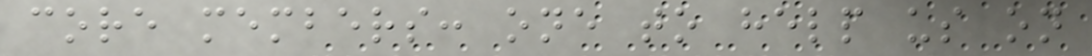core members: one to help us on
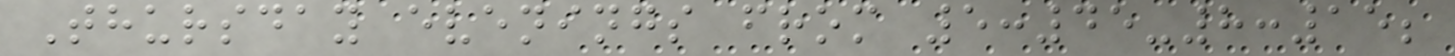Thursday evenings from 5:45-8:15;
